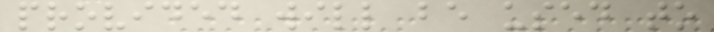provided will be used to
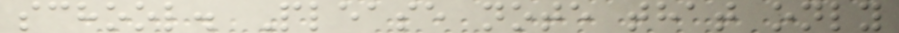school. Please note that only
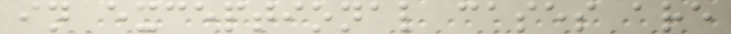in exceptional cases are
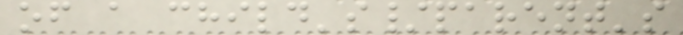of a child's/parent's
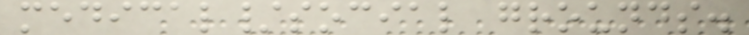medical/social grounds.
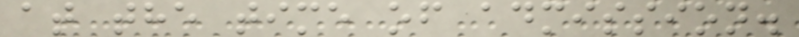at the time of admission.
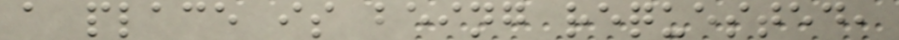a place is being requested,
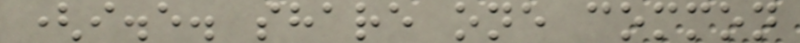(i.e. share one common
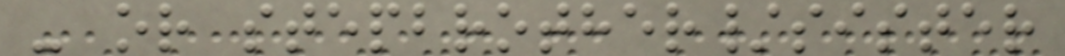- or stepbrother/sister
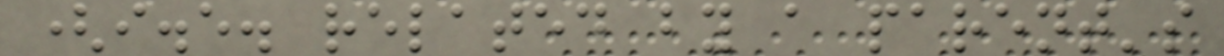(i.e. related by a parent's
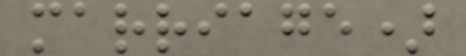marriage)
